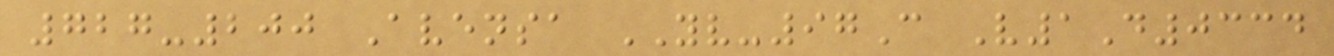727-200 Avensa YV-97C V1D0334
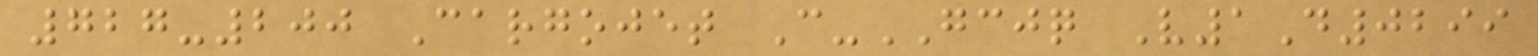727-200 Cargojet C-GCJQ V1D0299
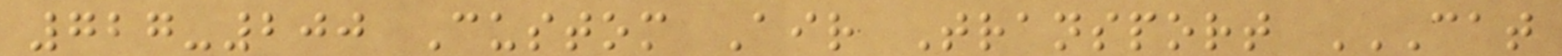727-200 Custom Air Transport CAT
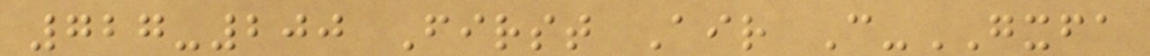727-200 First Air C-GXFA
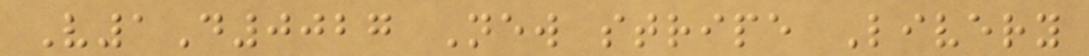V1D0027 New stripe Livery
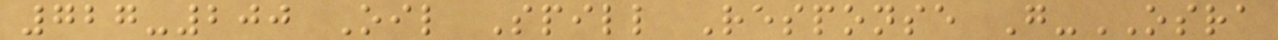727-200 Oil Spill Response G-OSRA
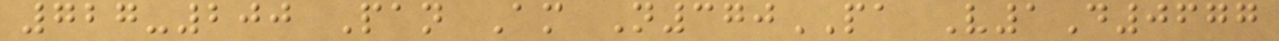727-200 Pan Am N370PA V1D0677
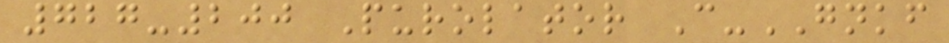727-200 Purolator C-GNKF
